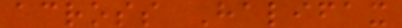across Halifax
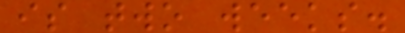is two weeks.
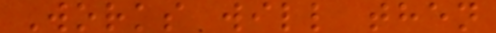Works will then
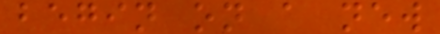begin on a new
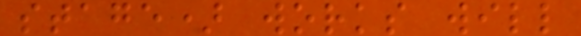stage) works will
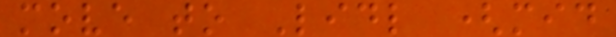move to Lidl (mid
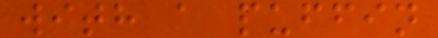with a puffin
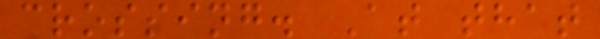crossing. At that
